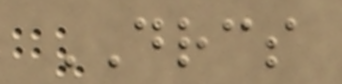DRCS
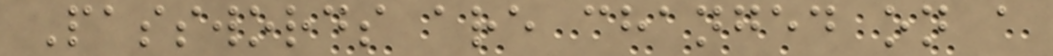Passwords are changed on a
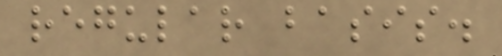regular basis.
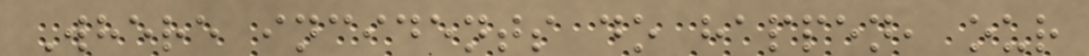Where incidents do happen, our
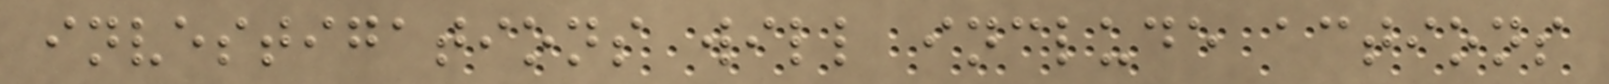investigations will include actions
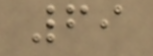69
